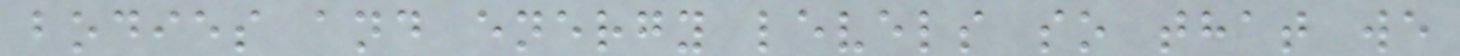bodies and energy levels so that we
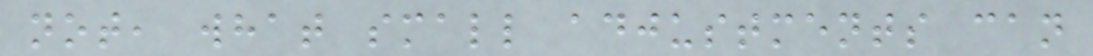not, what small adjustments can
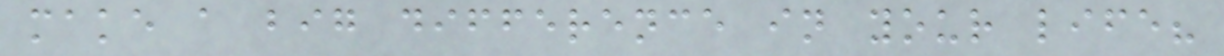make a big difference in your life?
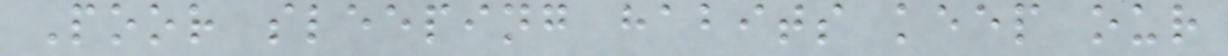Poor sleeping habits keep our
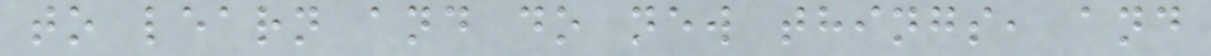to learn and do new things, and
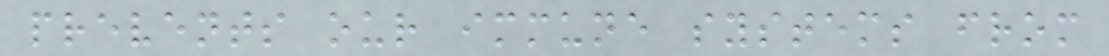prevents our immune systems from
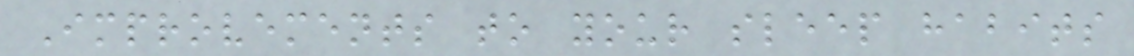Improvements to your sleep habits
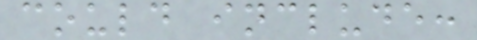could include:
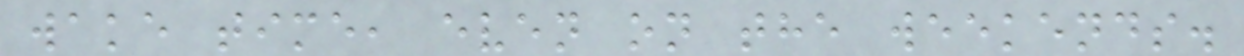wake time, even on the weekends.
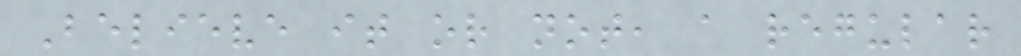Believe it or not, a regular
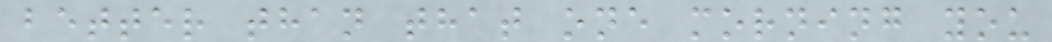better than that one morning you
